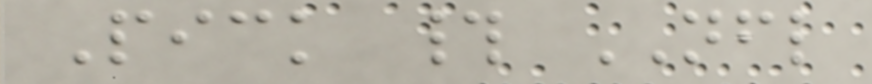Pick # NFL
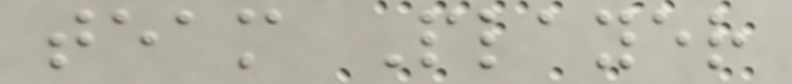team Player
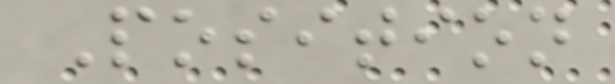Position
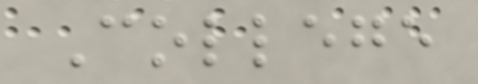College
